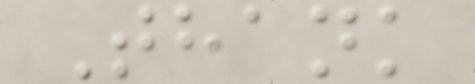Thank
